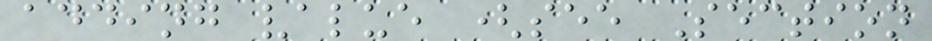adding value (see Section
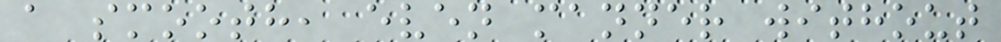a smooth, even manner without
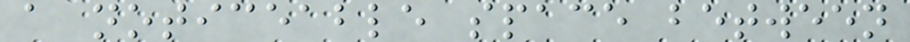a noticeable space between
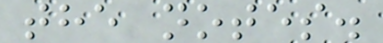the notes.
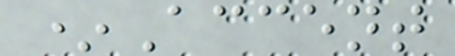*Accent
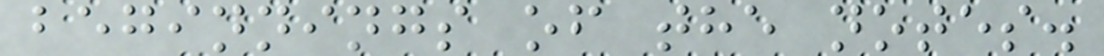beginnings of the notes.
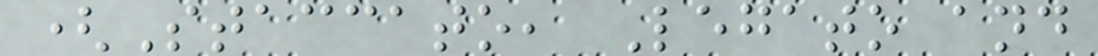(Staccato, Legato and
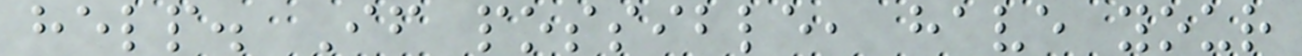help. If possible, have your
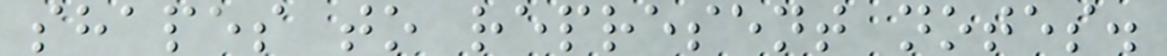shapes to represent notes.
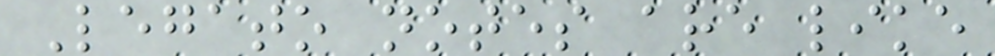Legato notes are like
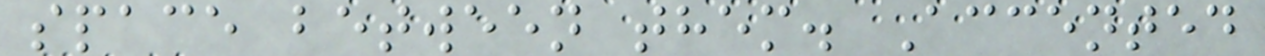space between them. Accented
